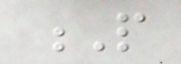P
